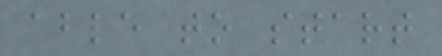able to start
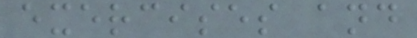exercises and
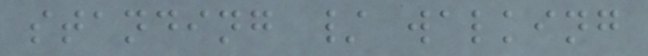standing / walking
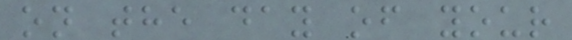on the day of your
